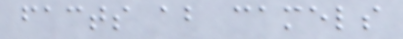facts about camels
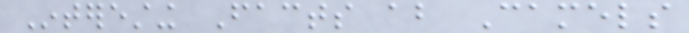Interesting Facts about Camels
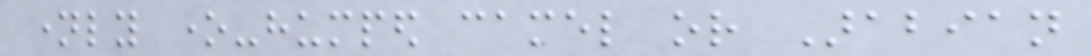namely one-humped camel or Arabian
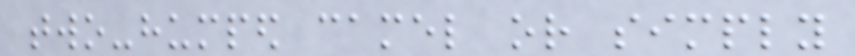two-humped camel or simply
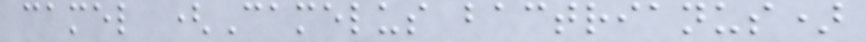camel (Camelus bactrianus)
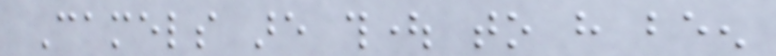Camels are thought to have been
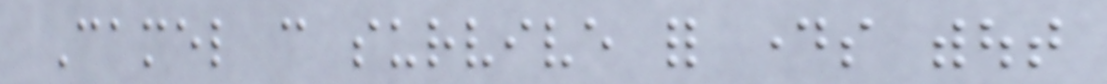Camel can survive for days without
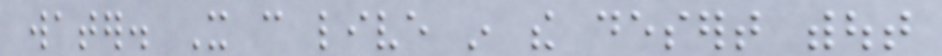water. It can live in the desert without
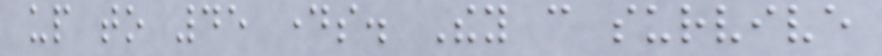up to 45 days. They can survive
